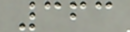363
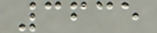3635
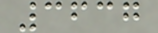3637
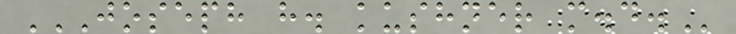JOSEPH H. KUSHNER M.D.
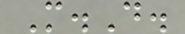M.D.
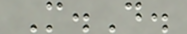M.D.
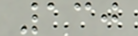130
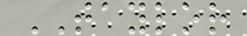TAYLOR
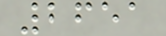2651
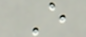E
